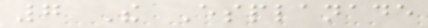7 The Esplanade
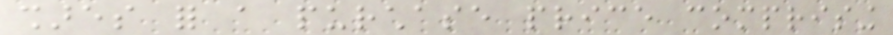shares for a purchase price comprising
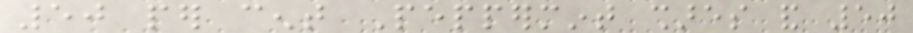50 per cent Peppermint shares and 50
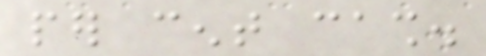per cent cash.
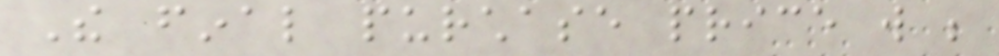The final purchase price will be
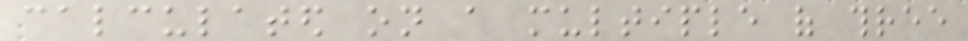calculated on a multiple of three
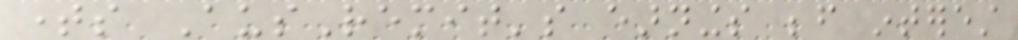times AusRemit's earnings before interest
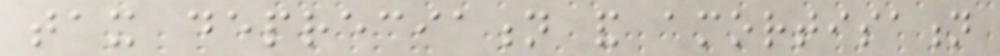tax depreciation and amortisation
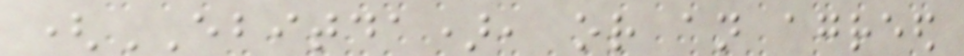(EBITDA), or an agreed
